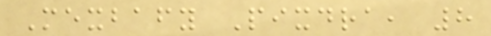Mexbafy Pixdra, 8
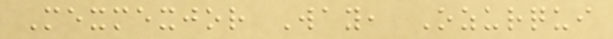Mexmexjor Way, Ozurqui
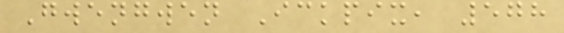Gwengwen Ickpix, 578
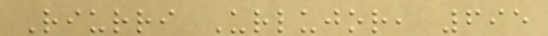Riurri Urlujor, 695
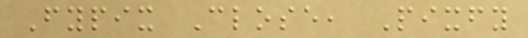Fypix Close, Pixfy
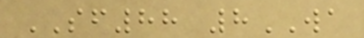SF88 8WA
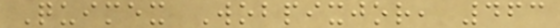Quimex Wobpixjor, 463
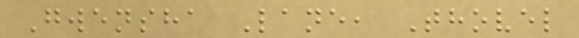Gwensha Lane, Thovel
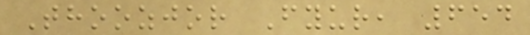Thoozjor Fyur, 654
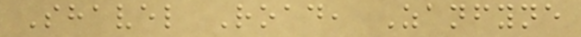Shavel Road, Zanfyne
